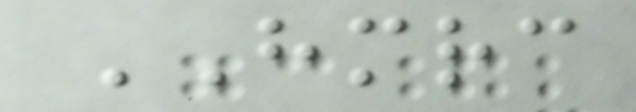HMRC
